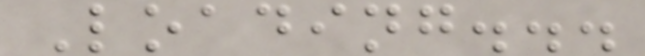Loading...
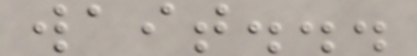wait...
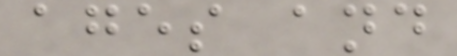ages and
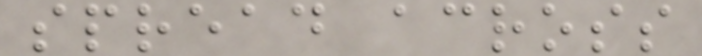spread across
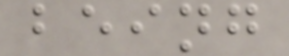being
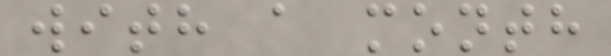with a month
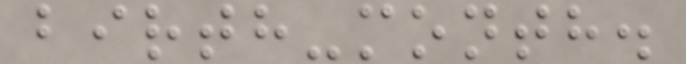birth-month.
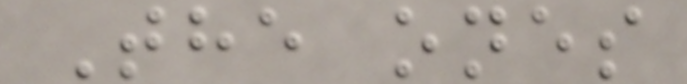The ones
